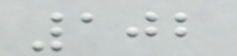102
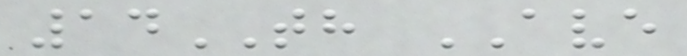14TH AVE
